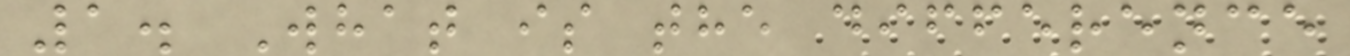1. What is the difference
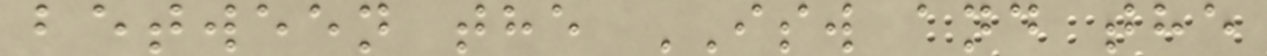between the ISW and the
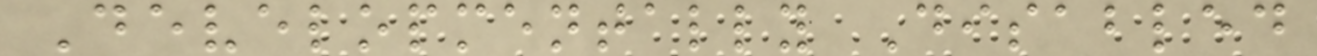Developmentally Disabled
